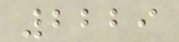2229
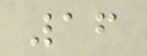16
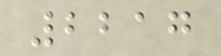2217
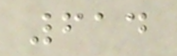614
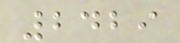2429
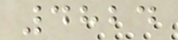4824
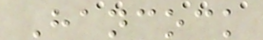Hancock
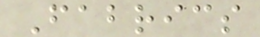Fabrics
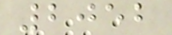2052
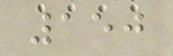150
